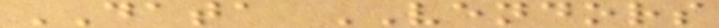DATA VENDORS
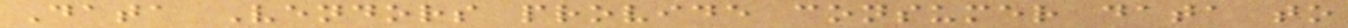Data Vendors provide consumer data to
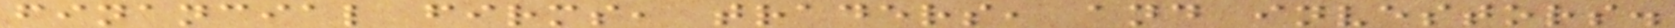financial firms, traders, and investors.
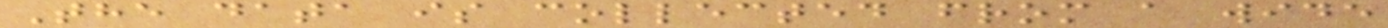The data is collected from a wide
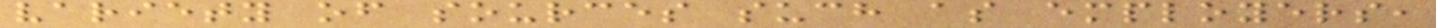variety of sources such as employers,
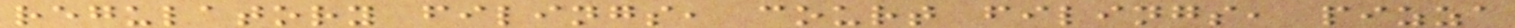regulatory filings, court filings, pizza
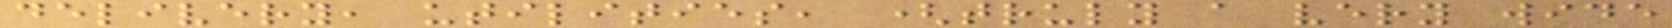delivery, utilities, (truly a very wide
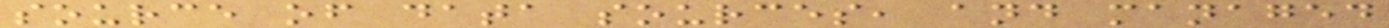source of data sources, and managed
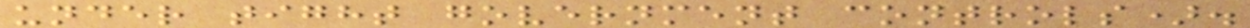under tight government controls).
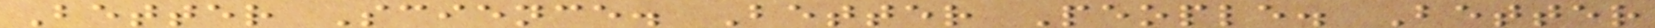Better Science. Better People. Better
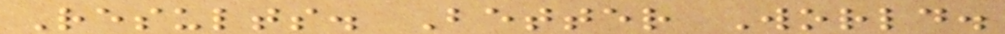Results. Better World.
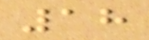18
